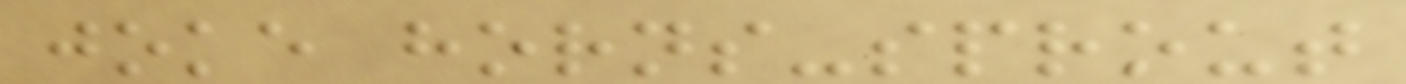joke horns-sprout
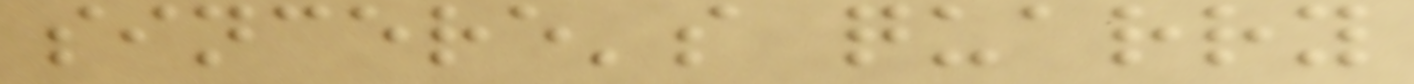sincere's quarry
